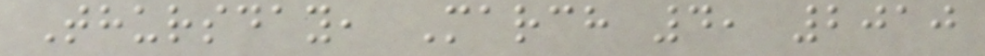Thursday, March 4, 2010
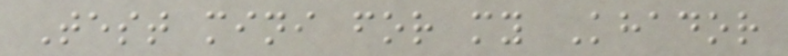Test mini for my Khador
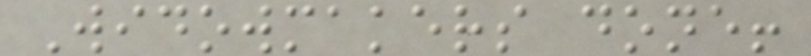Widowmakers done!
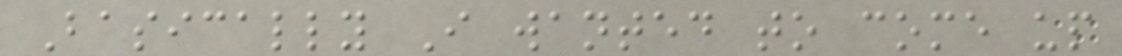Basically I wanted to come up
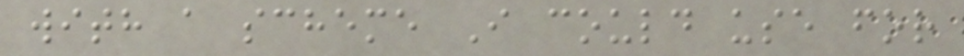with a scheme I could use for
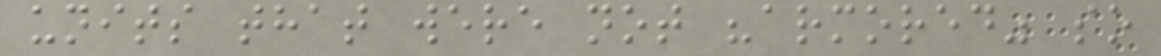units that were not "armored" so
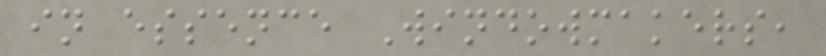in essence Windowmakers,
